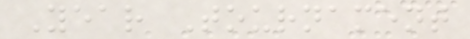Year Tournament
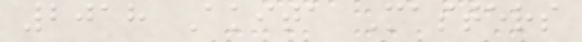2018 Akita Masters
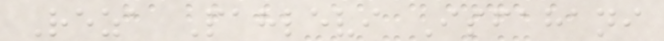Reza Pahlevi Isfahani
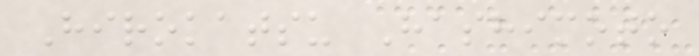Hirokatsu Hashimoto
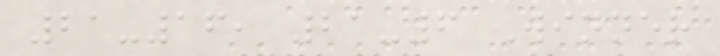21-16, 21-6 Winner
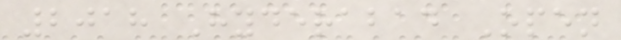2018 Hyderabad Open
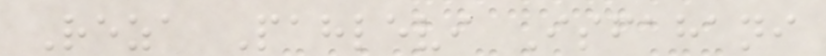Reza Pahlevi Isfahani
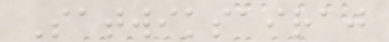Satwiksairaj
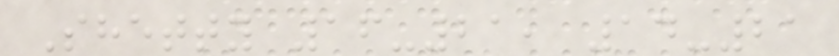Shetty 16-21, 14-21
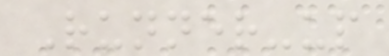Runner-up
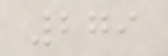279
